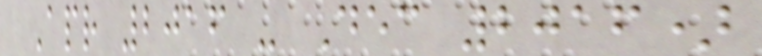Apr 2016 - Dec 2016)
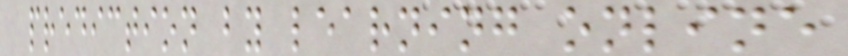prediction by learning online
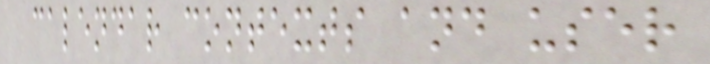calendar contexts and user
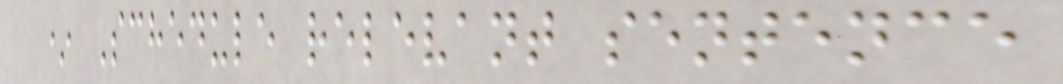* Schedule relevant sentence
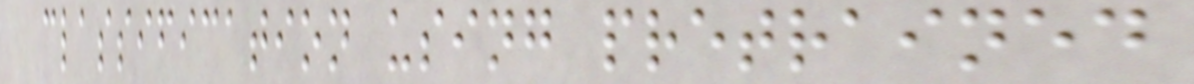classification using pretrained
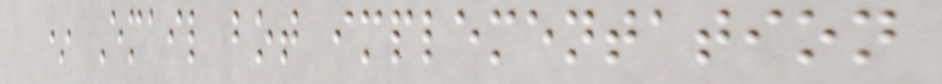* Email bot implementation
